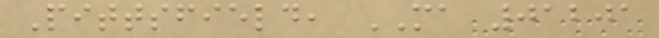Pittsfield, MA 01201
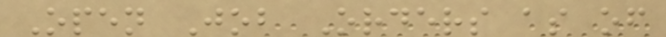Open Job Orders as of
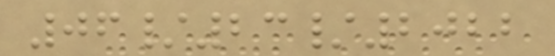06/23/2022
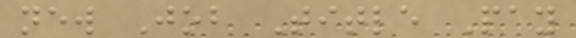new Job Title Pay
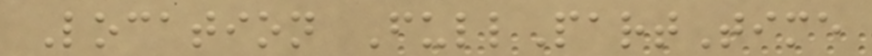Location FullPartTime
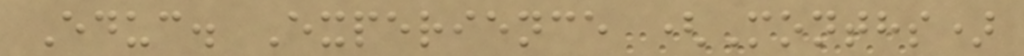Educ. Experience (Months)
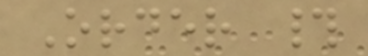Order #
